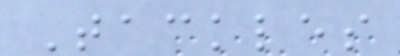Tackles
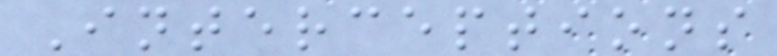Interceptions
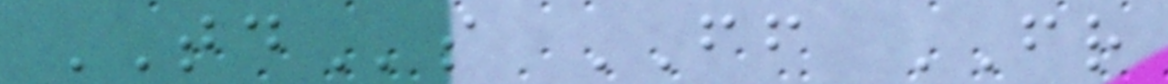TDs FF FR
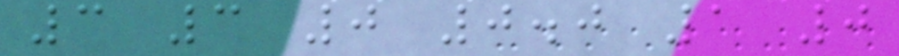3 3 0 0.0 1 0
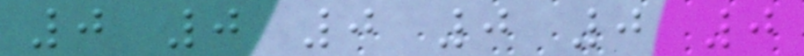0 0 0 0 0 0
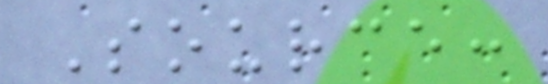Source:
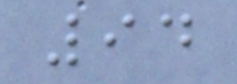94
